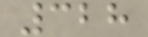328
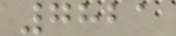7821
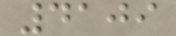4109
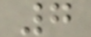7
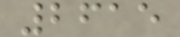2615
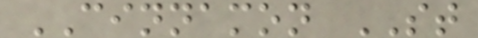CINNAMON ST
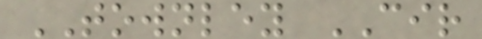TOWNLEY CIR
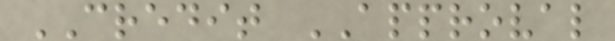CREDIT APPROVAL
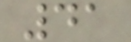41
